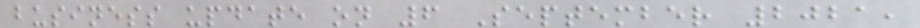business update on 6 September 2021,
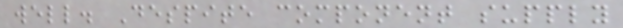well. Despite component supply
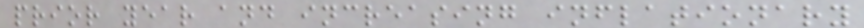prior year and increasing inflationary
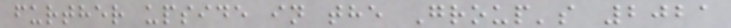further upside in the Group's 2021
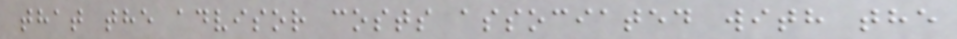that the advisor costs associated with the
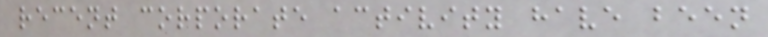recent corporate activity have been
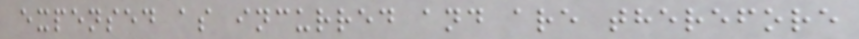expensed as incurred and are therefore
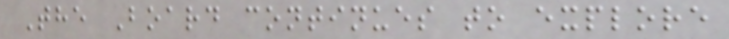The Board continues to explore
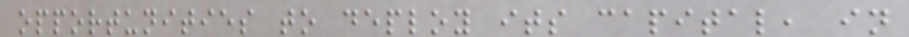opportunities to deploy its capital, in
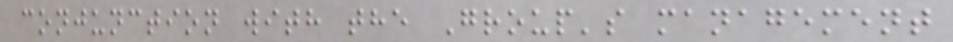conjunction with the Group's management
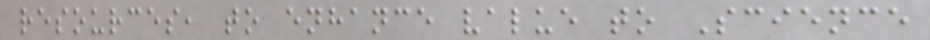resources, to enhance value to Science
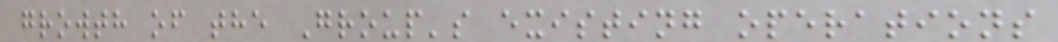growth of the Group's existing operations
